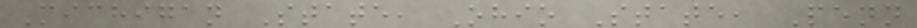Michigan State, Ohio State, Penn
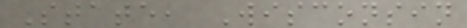State, Wisconsin
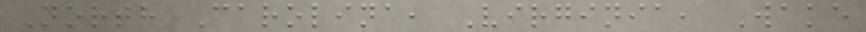North Carolina, Virginia, Wake
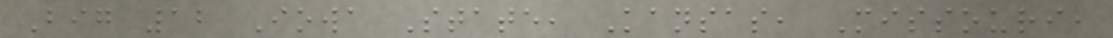Big 12 Iowa State, Kansas, Missouri,
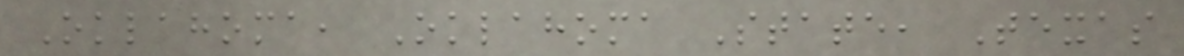Oklahoma, Oklahoma State, Texas
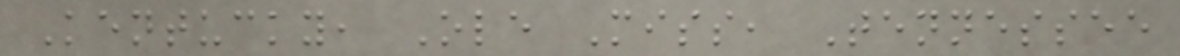Kentucky, Ole Miss, Tennessee
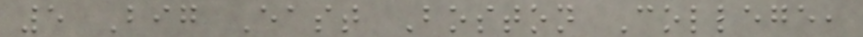5 Big East Boston College,
